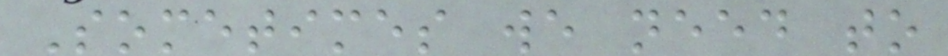Sometimes we need to
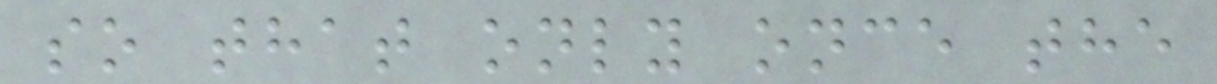so that only once the
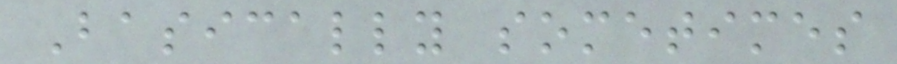Basically sometimes
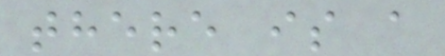there is a
